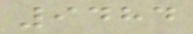9484
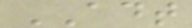ADT
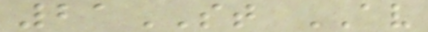21ST AV
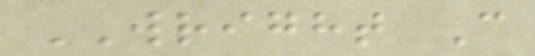WRIGHT C
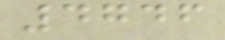4746
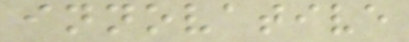innovative
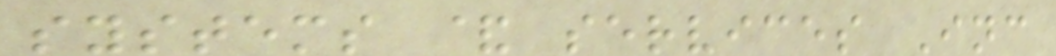systems & services Inc
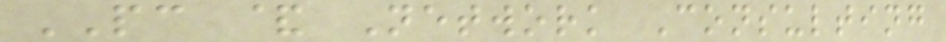PC & Network Consulting
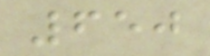650
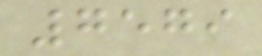7579
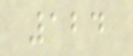124
